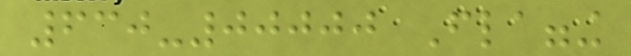630-00000 Flagging
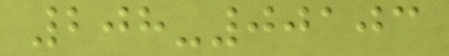208-00103
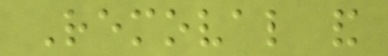Removal and
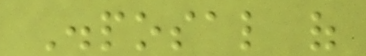Disposal of
